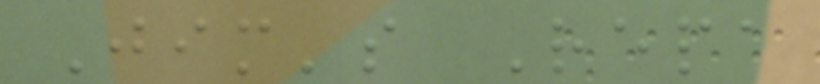Jim's Repa
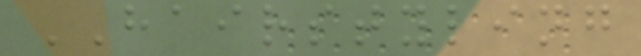HAIRSTYLING
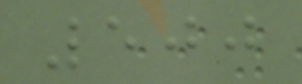500
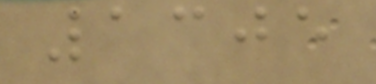1305
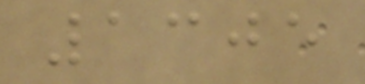1305
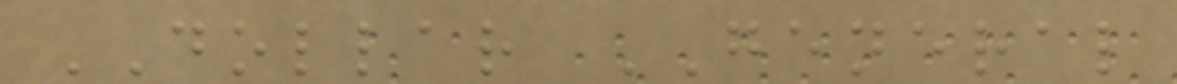DOLLAR GENERAL
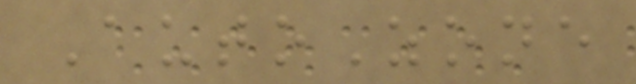AutoZone
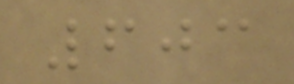603
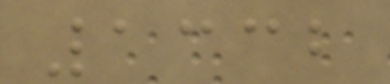1332
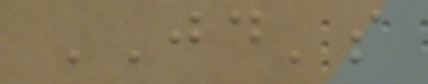JD's
